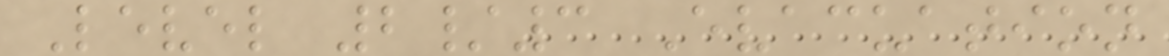Level 2/3 Evacuation
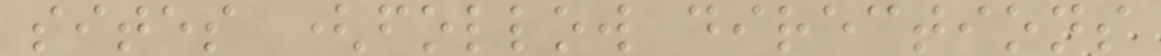sites (follow directions
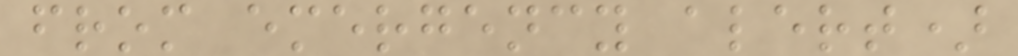from emergency alert)
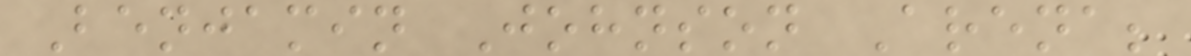Benjamin Johnson Arena;
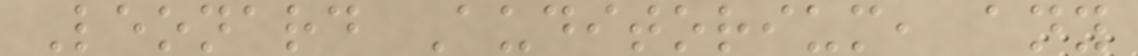Leonard Auditorium, any
